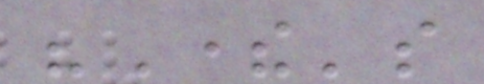"There's
